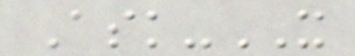Ask-IT
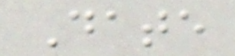Date
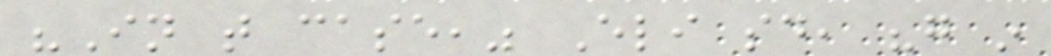"In that case," Eli said, "go in
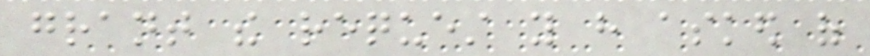grant the request you have asked of
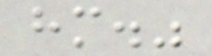him."
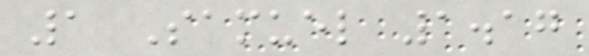1 Samuel 1.17
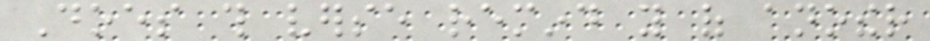Does this verse remind you of another
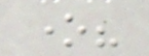one?
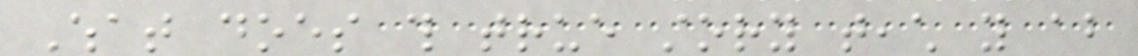What does this true story teach you about
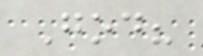God?
